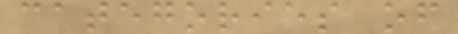categories of
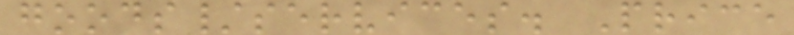goods/services. Price
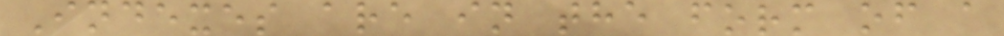Indexes are in the form of a
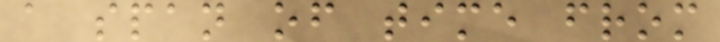a span of time from
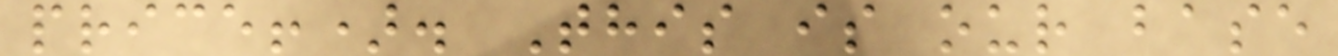price!). This is our base
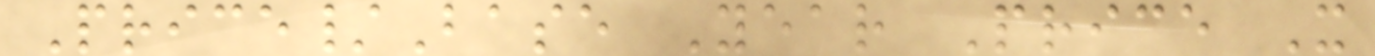Price/Base Year Price X
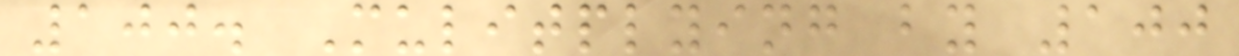100. Mulitplying by 100
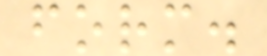form.
